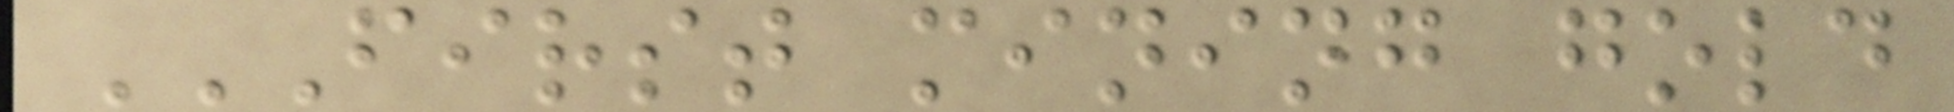FIRST MINING GOLD
